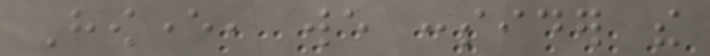However, we consider the
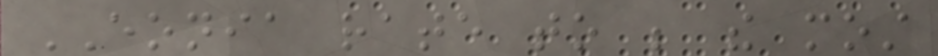EONIA rate to be the most
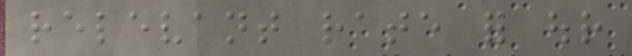relevant rate for our
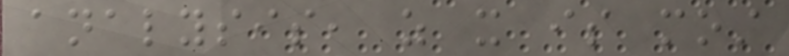analysis, as it is most
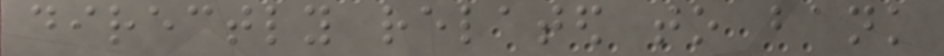directly related to bank
